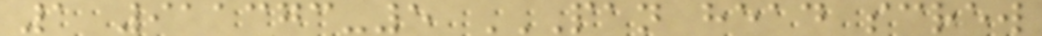1 911373-5 PAN HEAD SCREW
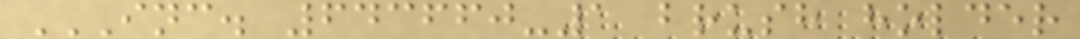INC. 643660-1 BRUSH HOLDER
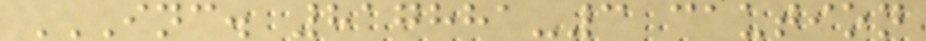INC. 817881-3 CAUTION
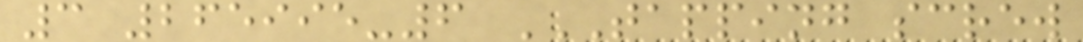3 265995-6 TAPPING SCREW
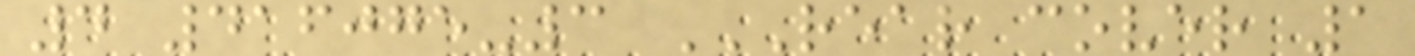4 416075-3 REAR COVER 1
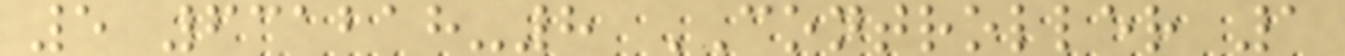5 631218-8 CONTROLLER 1
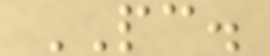PC.
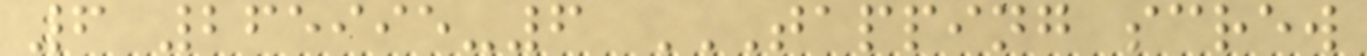6 265995-6 TAPPING SCREW
